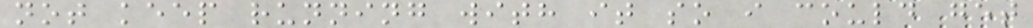not keep running with it so i could get
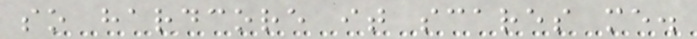so hardcore it scares me.
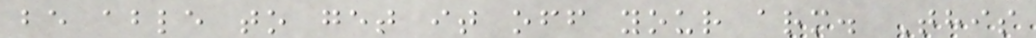be able to get it off your arm. This
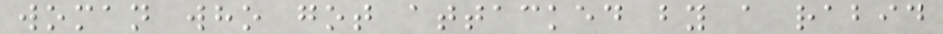woman who got attacked by a rabid
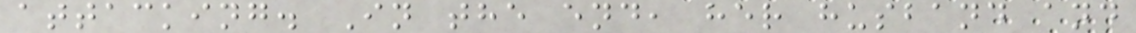attacking. In the end, her husband and
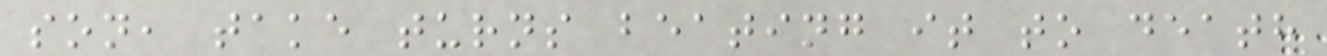son, take turns beating it to death
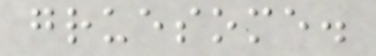gruesome.
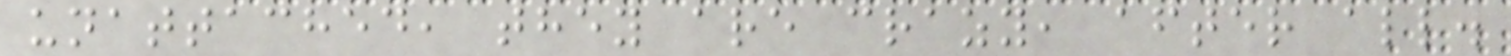unattached, they are crazy, after all.
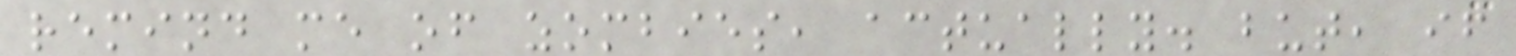remind me of zombies, actually. but, if
